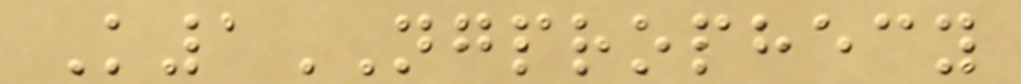K1NGPROPHECY
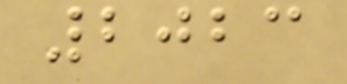2023
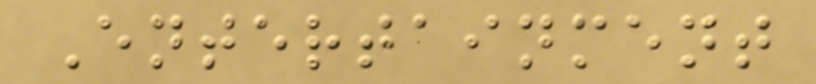Entertainment
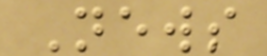News
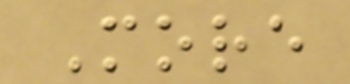More
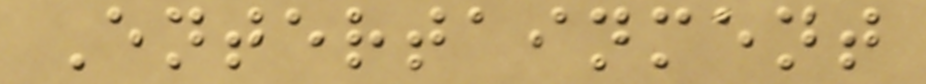Entertainment
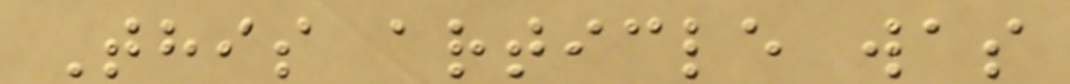This article was
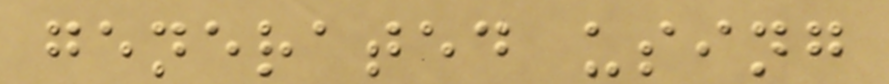generated using
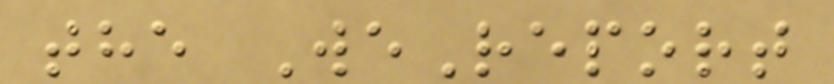the WeReport
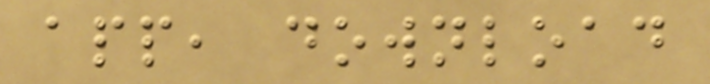app, download
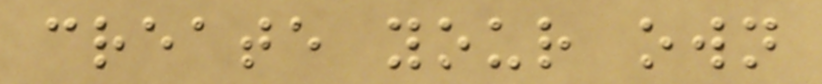create your own
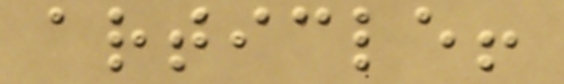article!
